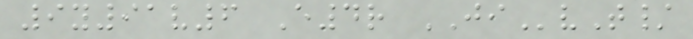9y91v6 E4r JIvT/
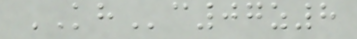KHc07z8
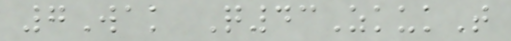7Wak Q43ZkukT
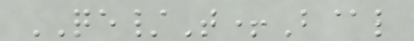QE/T+B@l
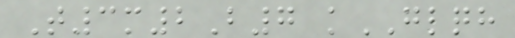T3m2B7 kGLQH
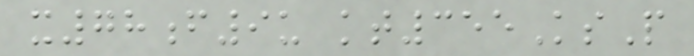x78f9u kt355KsP
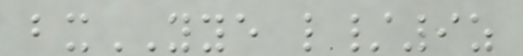bxYYE l/9z
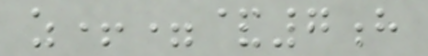z+=&7h
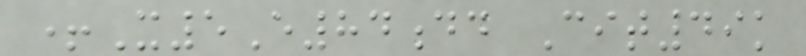+X5E84dd Cit49k
